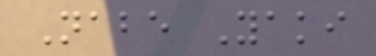Nabe Yaki
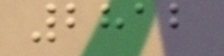2812
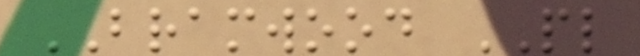BRAMWOOD PL
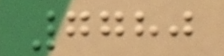7780
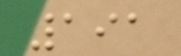191
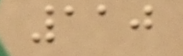110
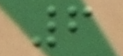6
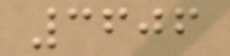3606
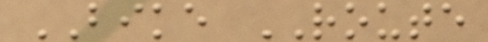BIKE ROUTE
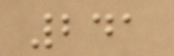241
